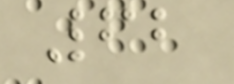62
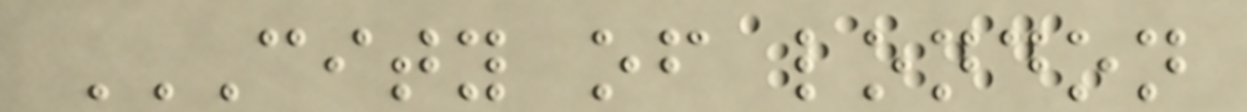CITY OF LONDON
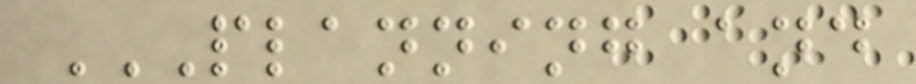PLANNING AND
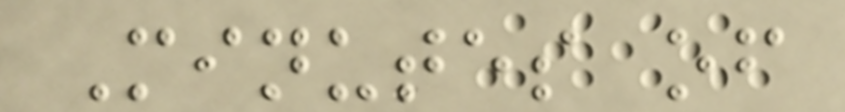Minutes of
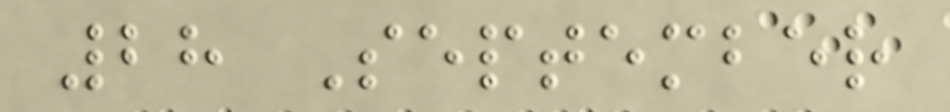28 September
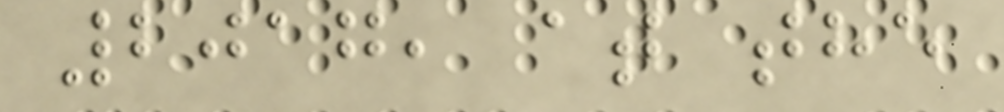2017, at the
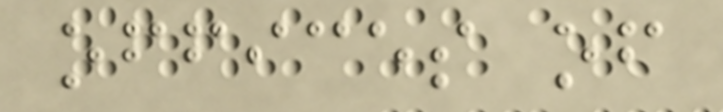offices of
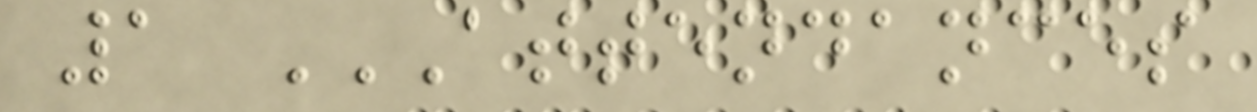1 ATTENDANCES
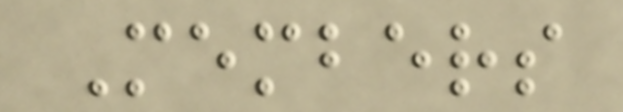Members
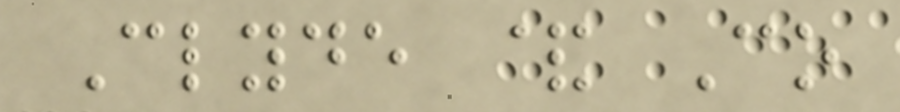Clyde & Co
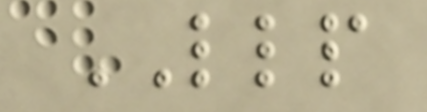LLP
